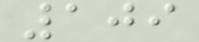109
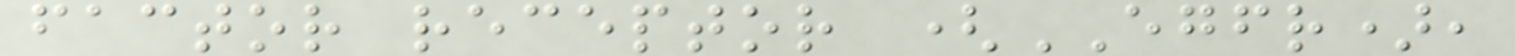factor receptor (EGFR),
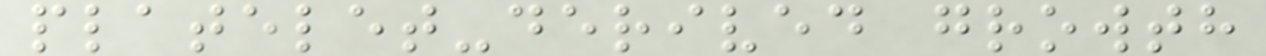platelet-derived growth
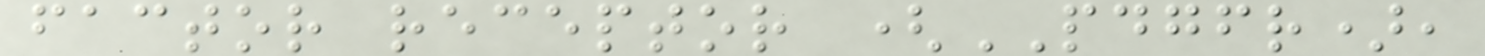factor receptor (PDGFR),
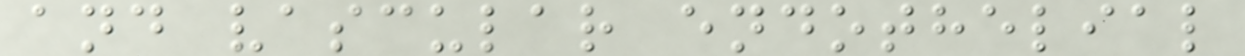and vascular endothelial
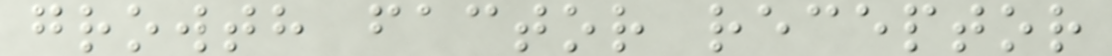growth factor receptor
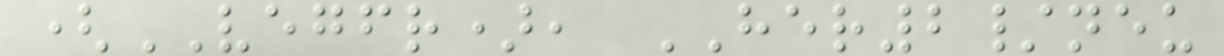(VEGFR), HER2/neu
